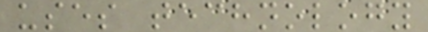uses technology
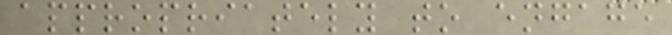appropriately to engage
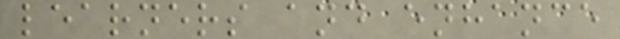learners and enhance
